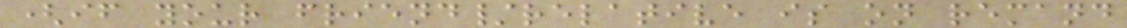(if your friend/relative is on remand
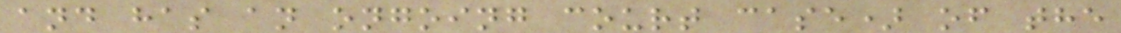and has an ongoing court case) of the
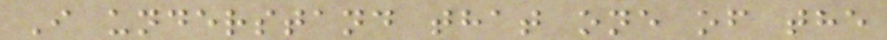I understand that one of the
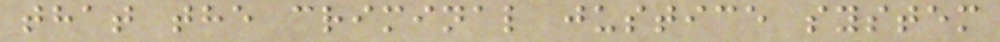that the criminal justice system
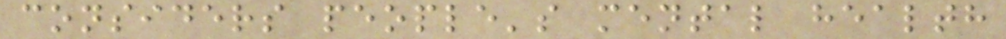considers people's mental health
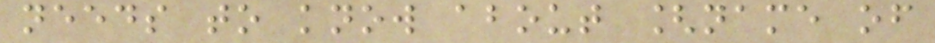needs to know about [name of
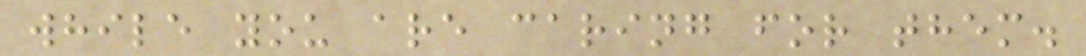while you are caring for them.
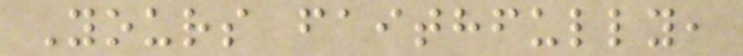Yours faithfully,
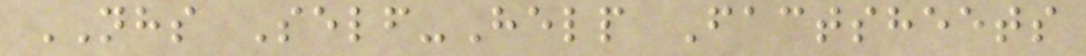NHS Self-Help Factsheets
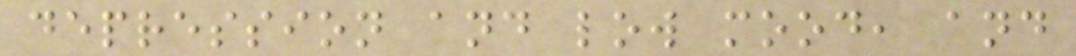depression and low mood, and
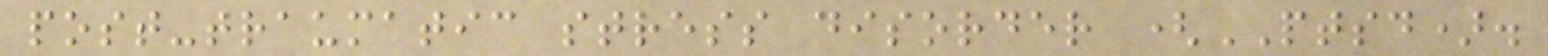post-traumatic stress disorder (PTSD).
